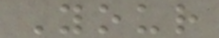Your
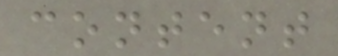content
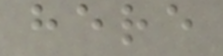here
